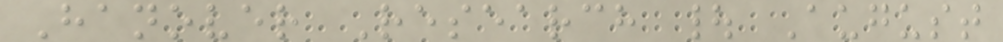Hanover Research | August
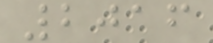2016
